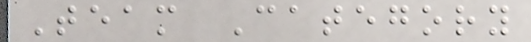Team Category
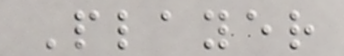Player
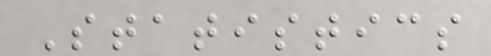Statistics
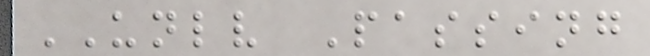UNLV Passing
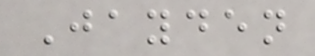Jayden
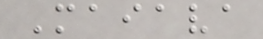Maiava
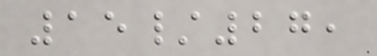15/27,
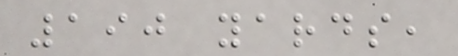190 yards,
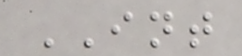INT
